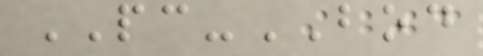PC-BOD
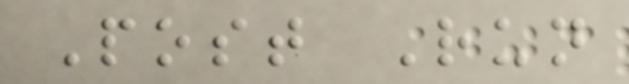Post Run
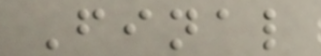Final
